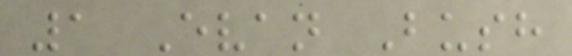1 Evan Bush
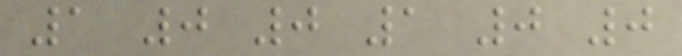1 0 0 1 0 0
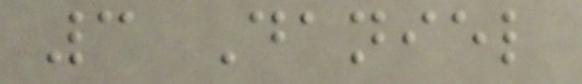3 Daniel
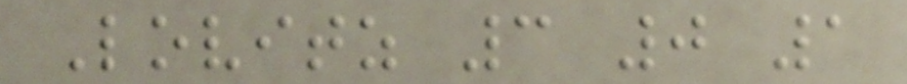Lovitz 3 0 1
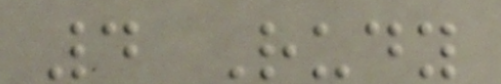4 Rudy
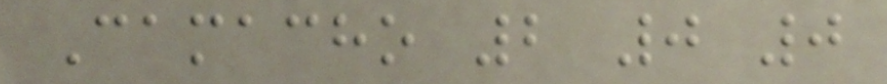Camacho 2 0 0
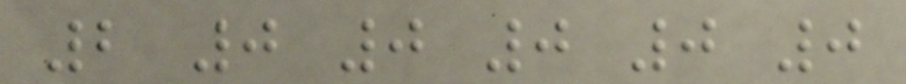2 0 0 0 0 0
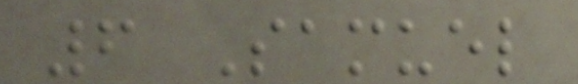6 Samuel
